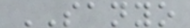SANYO
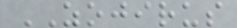ZOJIRUS
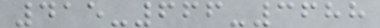415-666-3688
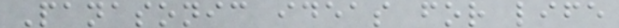Panasonic ideas for life
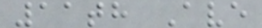11th Ave
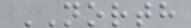NORTH
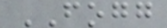FOGG
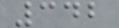342
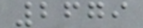2679
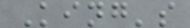King's
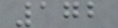172
